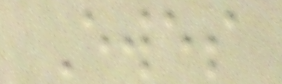Ewes
